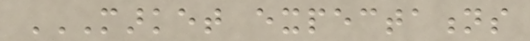MARKET EXPECTATIONS
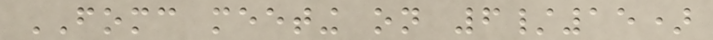FOMC meeting on 6/15)
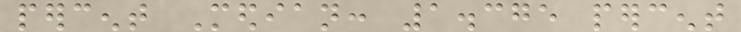percent Median: 1.375 percent
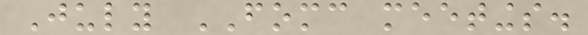July FOMC meetings.
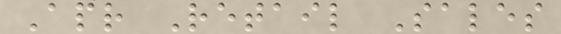Apr Retail Sales
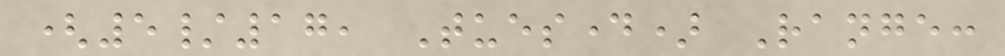(5/17, Tuesday) Range:
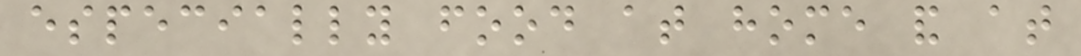especially food at home and at
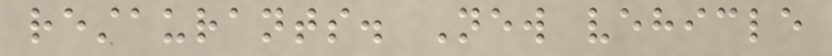restaurants. New vehicle
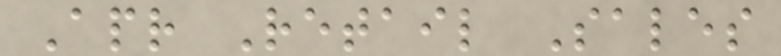Apr Retail Sales
